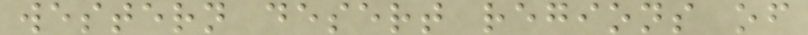western desert regions of
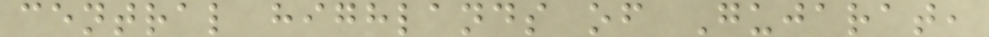central highlands of Gujarat,
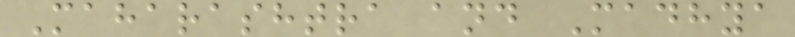Maharashtra and Madhya
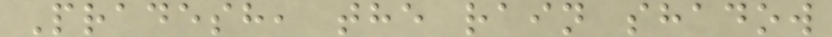Pradesh, the rain shadow
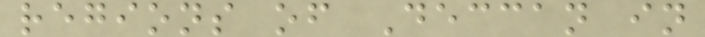regions of Deccan in
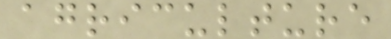agriculture
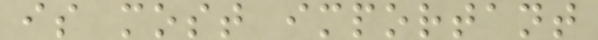is most important
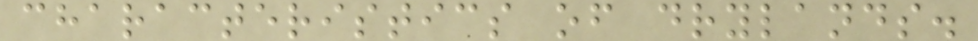characteristics of drylands.
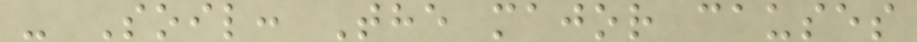- Soil: The major causes
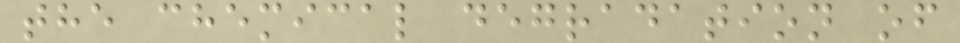the chemical degradation of
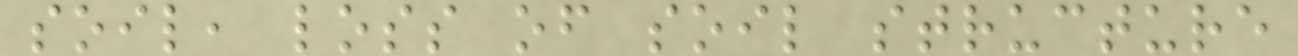soil, loss of soil structure
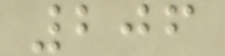206
